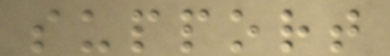support
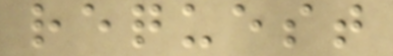request
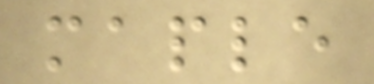maple
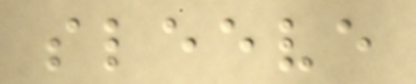sleeve
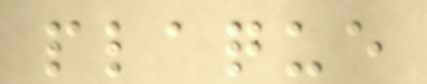plaque
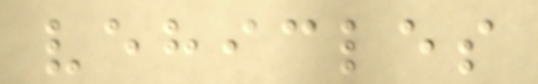vehicles
